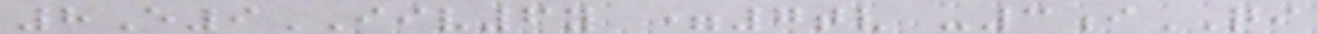8E9IIV6y =7tv -3iQI
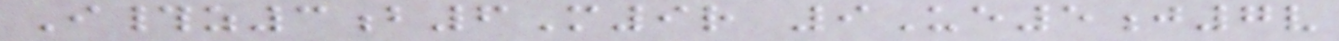I#z3b6M9r 9Ue5j7v
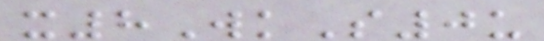x8WkS0u
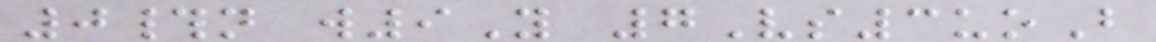0#n w9Y 7Vs3uoB
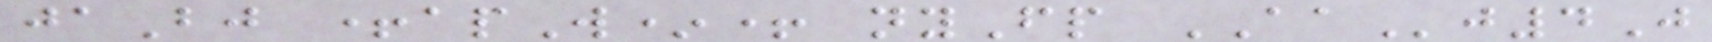jaBj +apW*+ nyFp AAj4J
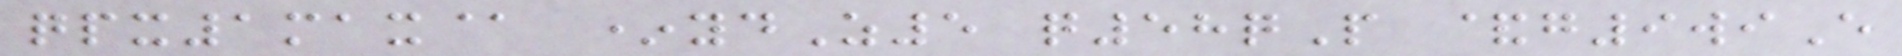qpx1max@ *ydZ5 q58qP &g9wiE
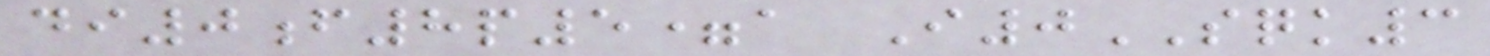di0f8p5=a I0SQK3
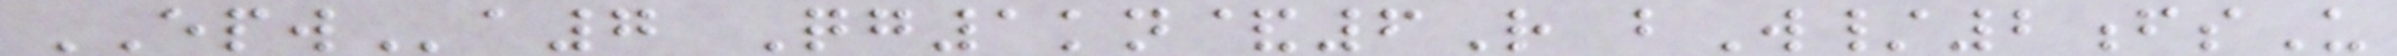EPWa7 Qg1kn&6R bW/2fsU
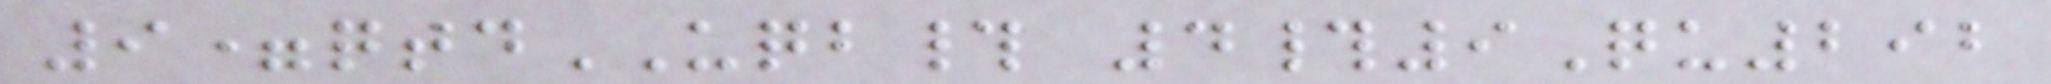9=qtdUQB# 4#9Qu292
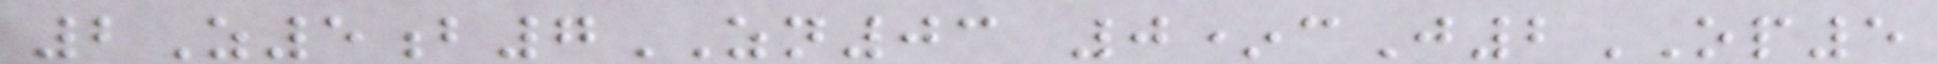2Z5b7ZN03 0*cJ2OP5
